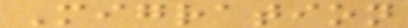Migration
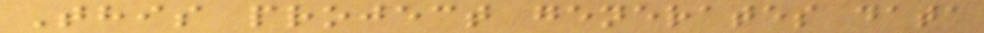This project generates data
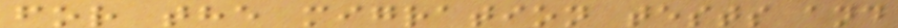for the migration tests and
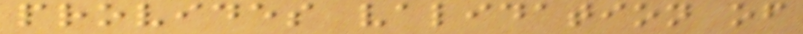provides validation of
